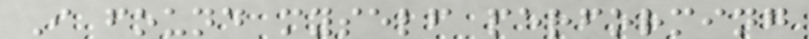I found myself performing
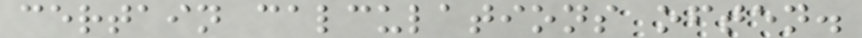certain calculations often.
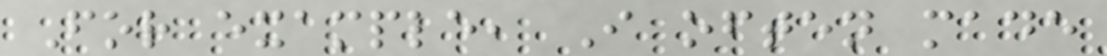For example, I often made
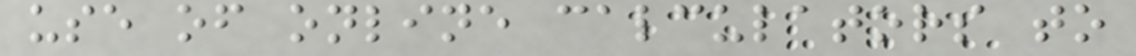use of online calculators to
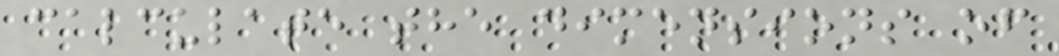calculate the dimensions of
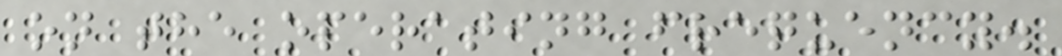on the operating frequency.
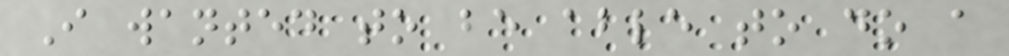I wanted to be able to do a
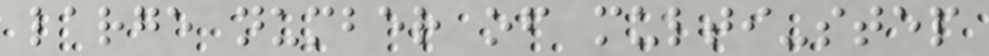large number of multi-step
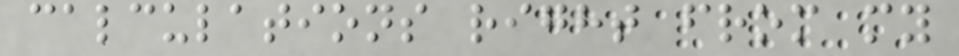calculations right from my
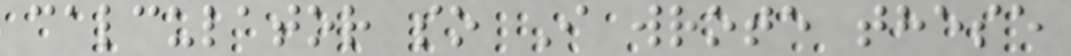calculator so I wrote these
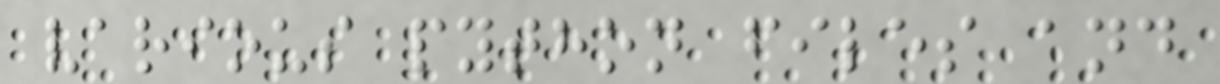various python files and
